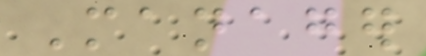Manager
